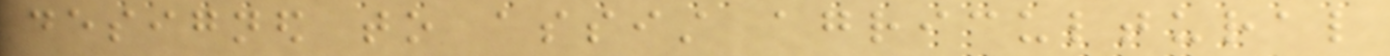designed to assist agricultural
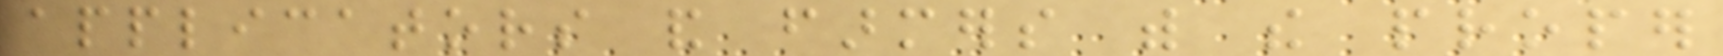applicators and farmers with the proper
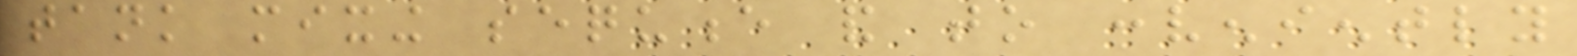tank mixing sequence and to conveniently
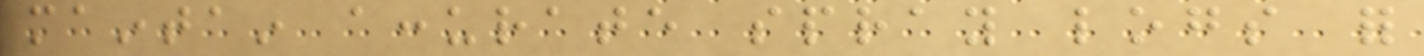maintain accurate spray logs for
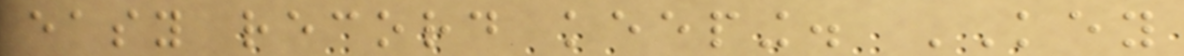easy record keeping. KEY
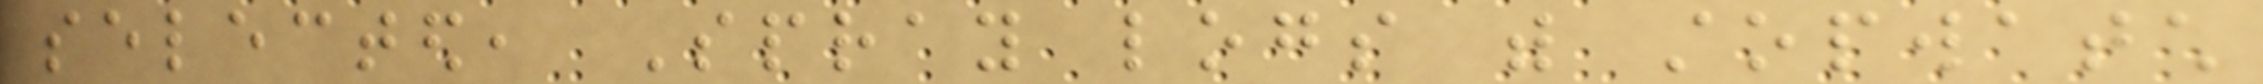selected, Spray logs with stopwatch
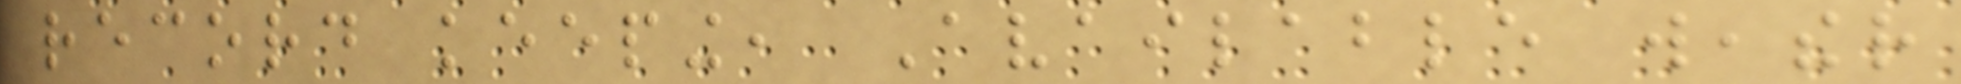record keeping, Available weather
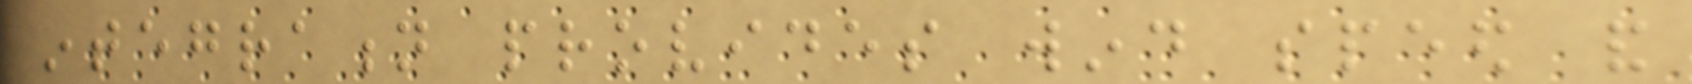integration provides wind speed and
